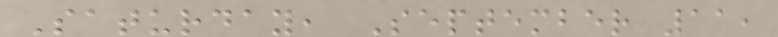Saturday, September 11,
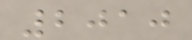2010
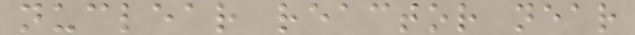nuclear reactor near
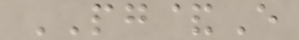PG&E
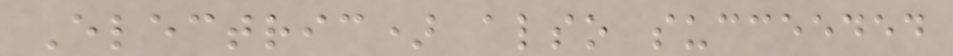Electric) also succeeded
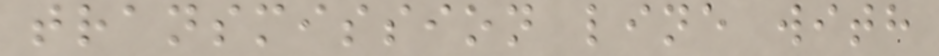transmission line with
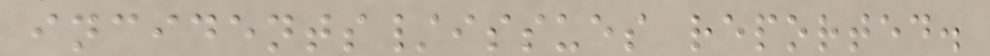incidents/issues reported.
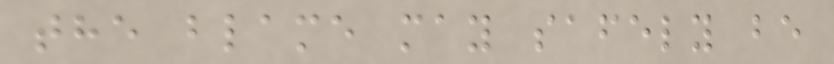the blame may safely be
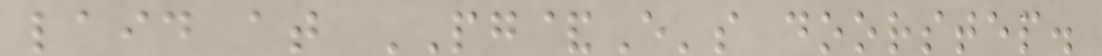laid at PG&E's doorstep.
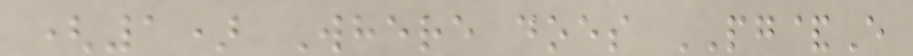(1) Where does PG&E
